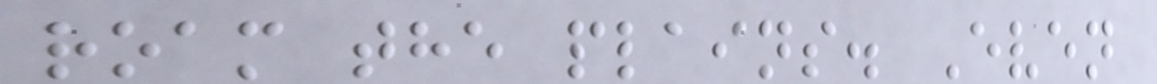roam the plains. Even
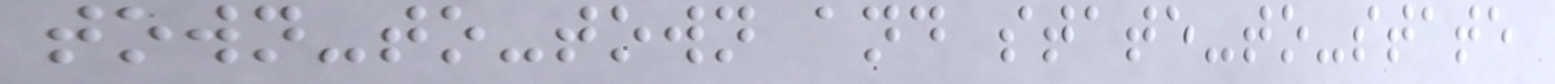town-to-town and state-to-state
